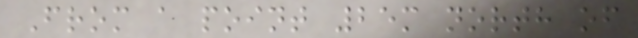From a point 25m north of
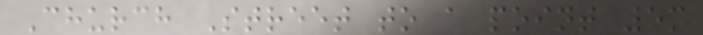Church Street to a point 5m
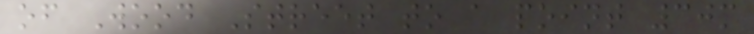of Wood Street to a point 30m
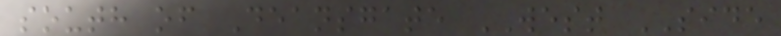south of Deansgate WEST SIDE
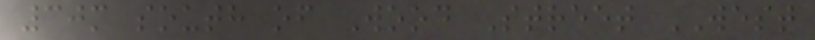30m south of Wood Street WEST
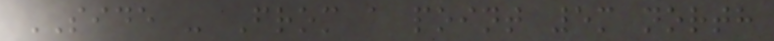SIDE - From a point 5m north
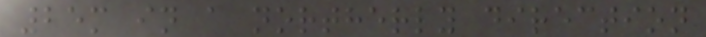25m in a northerly direction
